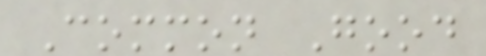Common Good
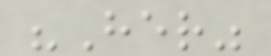"Her"
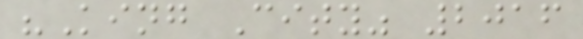"King City" 2016
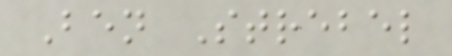Ben Strebel
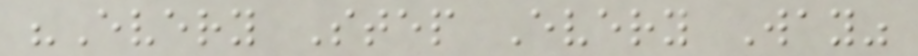"Every Step Every Way"
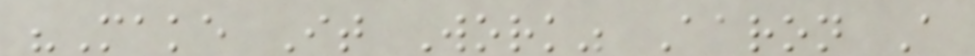"Make It Work" Aaron A
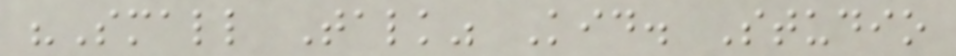"Small Talk" Kid. Studio
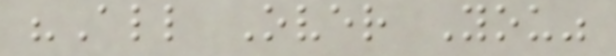"All Over You"
